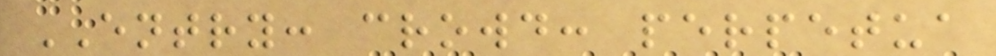ENTRY: crowd: perpetua
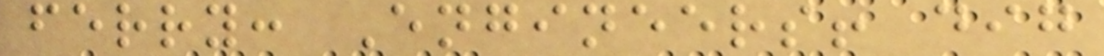ferry: Engineers! dig
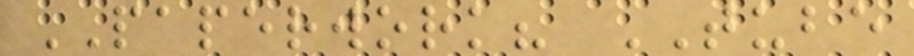PAPERWORK? TUBE
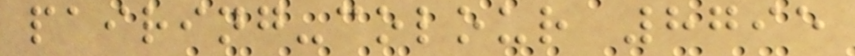pairing-colour 8795
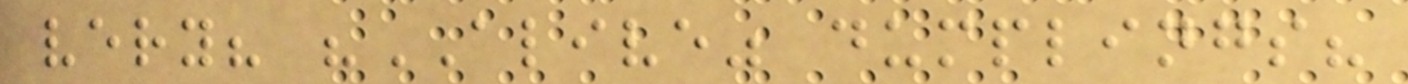very? "ALIVE" dumplings?
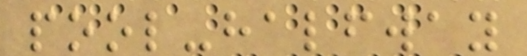pool-halfway
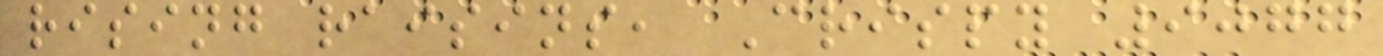rising raisins, Crispy 9077
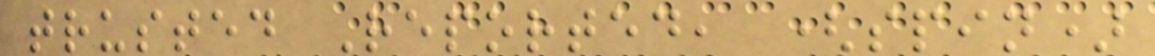trusted Reported, (spin)
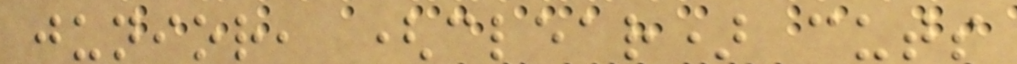junior, (clear) cuts
